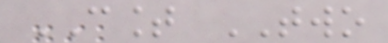COUNT TWO
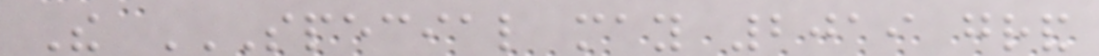The SPECIAL MAY 2019 GRAND
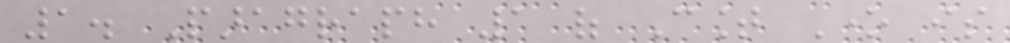1. Paragraph 1 of Count One is
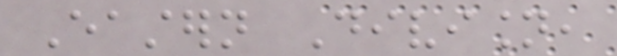Eastern Division,
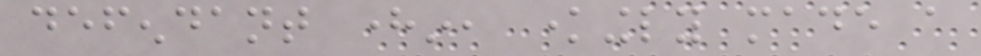defendant herein, knowingly made a
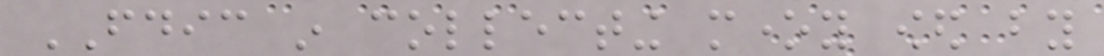FDIC in collecting money owed by
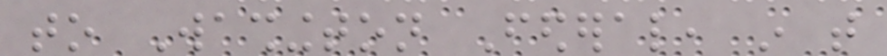to Washington Federal, in that
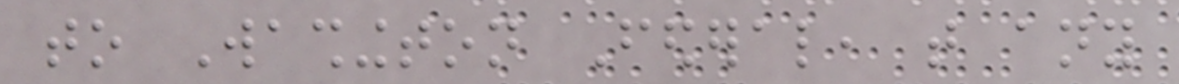to Washington Federal, that any
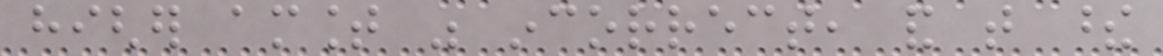higher amount was incorrect, and that these
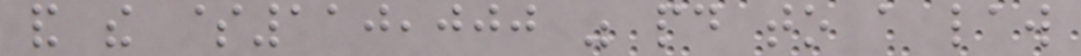and the $110,000 was paid to a law
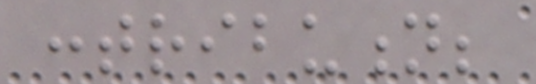contribution;
